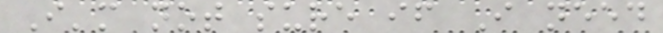I'm not sure if I need
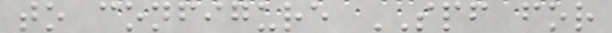to configure SPF for
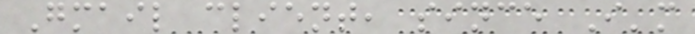Gmail client, since I'm
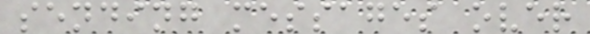sending messages over
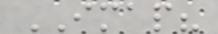IMAP?
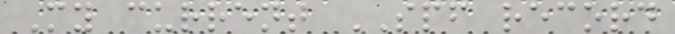My current SPF record
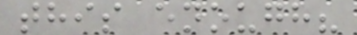this enough?
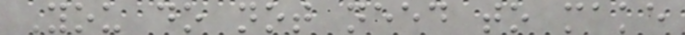You do not need to make
